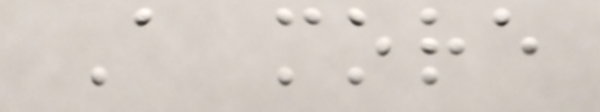A more
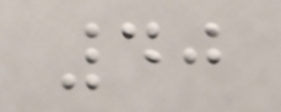40
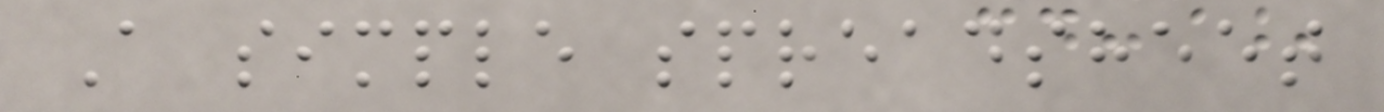A simple spreadsheet
